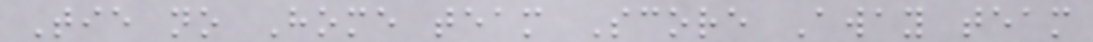Tie no Home team Score Away team
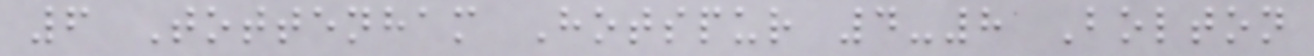6 Tottenham Hotspur 4-8 Bolton
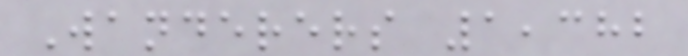Wanderers 1,382
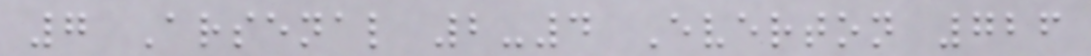7 Arsenal 2-4 Everton 726
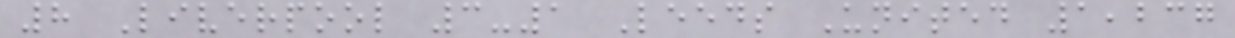8 Liverpool 3-1 Leeds United 1,237
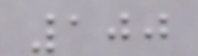100
